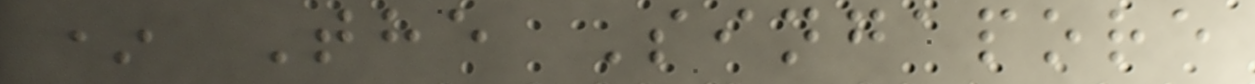* The Singapore
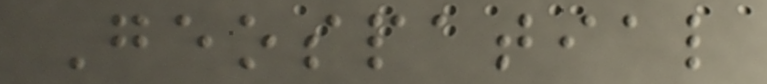Geospatial
